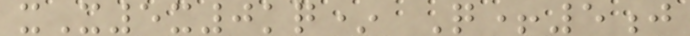xX5x0kq* Q+5j
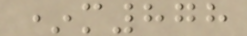*m878
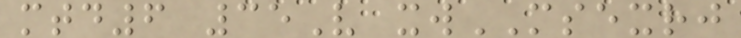mtd6 35V xwMSEXRJ
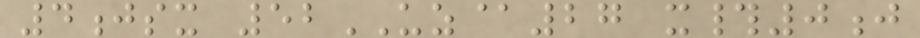4jsx 52UZ@27 x#0j
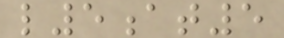l5at5
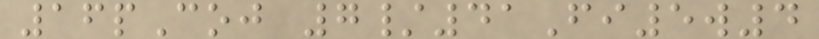16pCoj 7/41Fi5w4
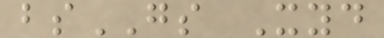bsGS Xyd
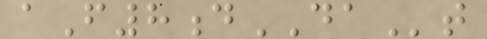aF8dDAt
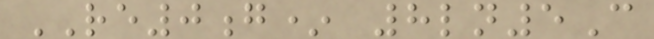RE0g* 8ln5C
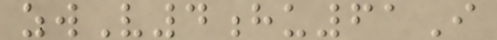zwV4hu61I
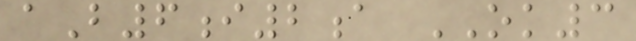aB6i2a OK3
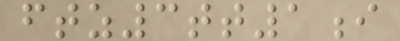ftz3tt1i
